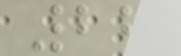22
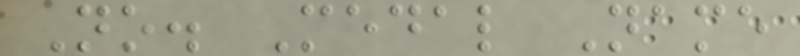No. Medal Name
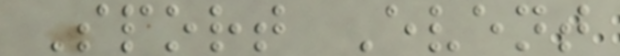Sport Event
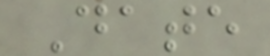Date
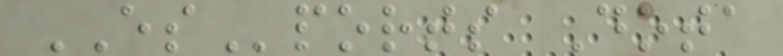ESports Dota
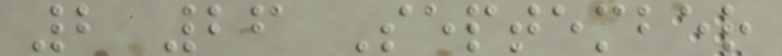2 26 September
